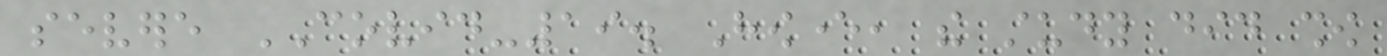severe COVID-19. However, the study did show
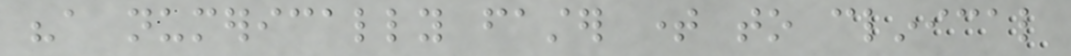"a numerically faster time to clinical
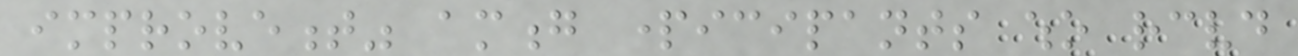improvement" among participants who received
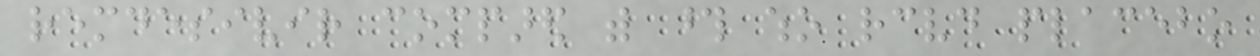remdesivir compared with those who received placebo
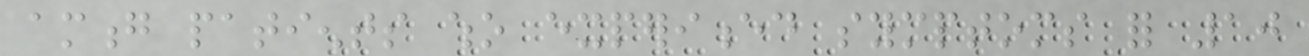among patients who experienced symptoms for 10
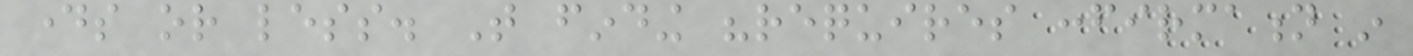days or less. That finding "requires confirmation in
